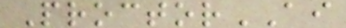ProctorAI
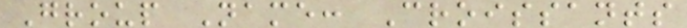Group Name: Croissants
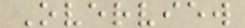Overview
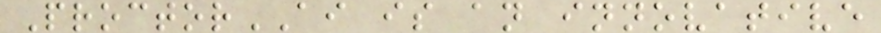ProctorAI is an innovative
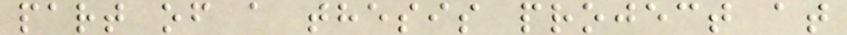part of a thesis project at
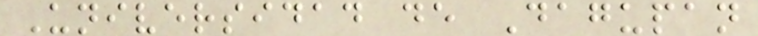Universidad de Dagupan
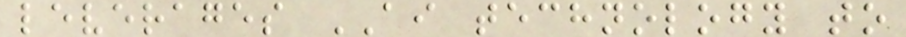leverages AI technology to
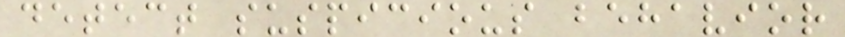detect suspicious behavior
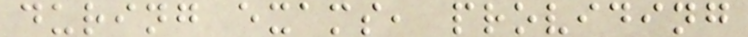during exams, providing
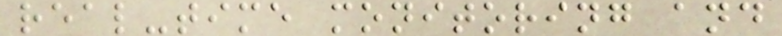real-time monitoring and
